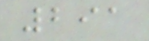291
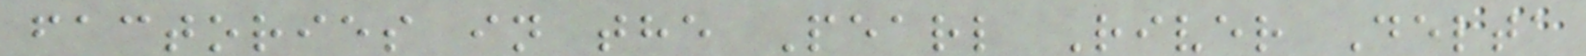factories in the Pearl River Delta
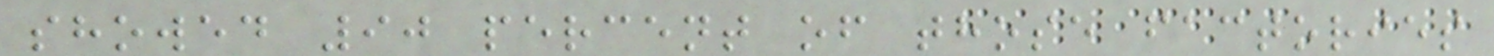showed 90 percent of those factories
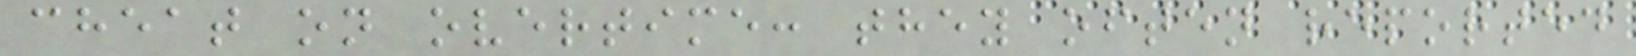cheat on overtime: they often reported
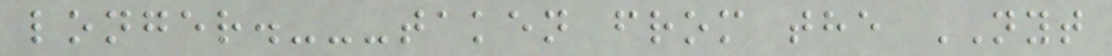longer.---taken from the NYT
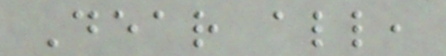Dear all,
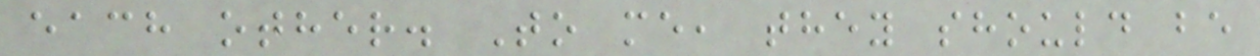each other. To me, they should be
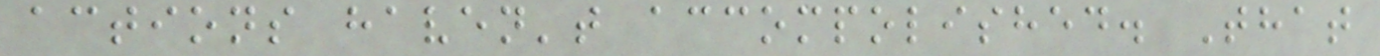actions haven't accompolished. That
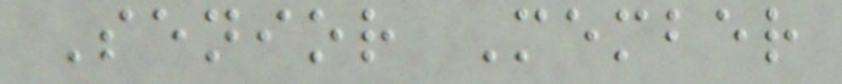Senior Member
